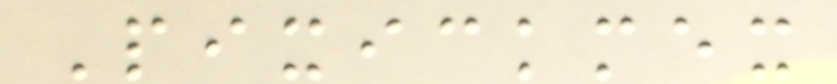Pixickmex
